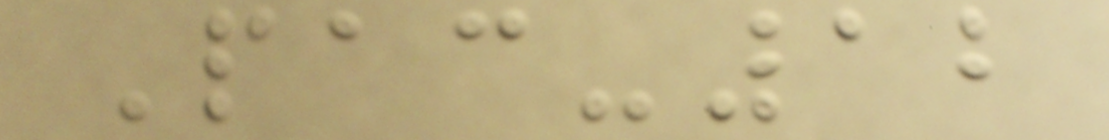Pac-12
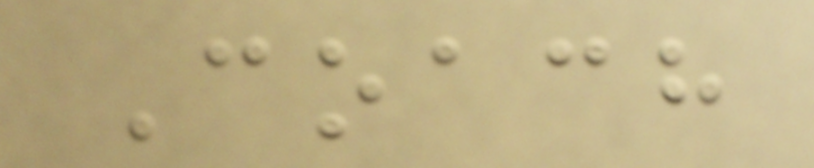Coach
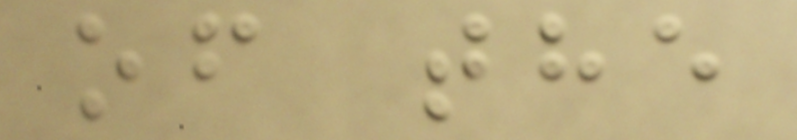of the
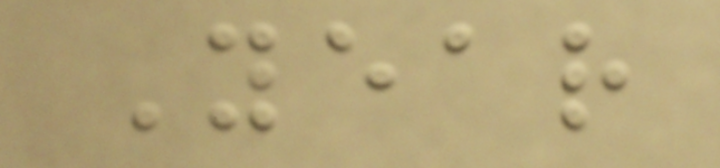Year
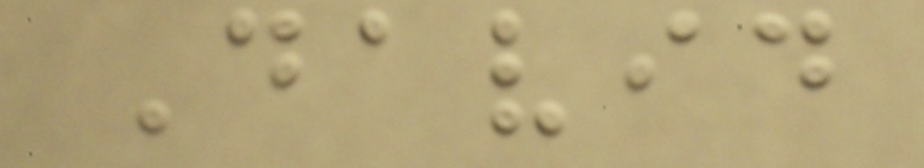David
